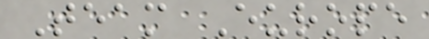Team Europe
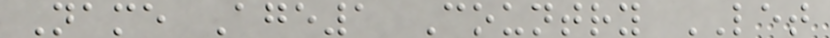Name Age1 Country LET
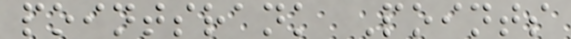pointsrank Points
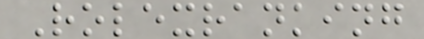Rolexranking
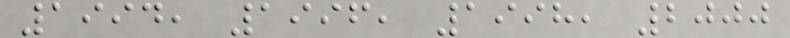1994, 1996, 1998, 2000
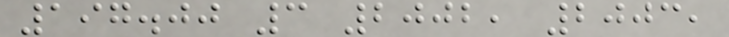197.00 3 2002, 2003,
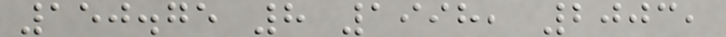150.75 8 1998, 2003,
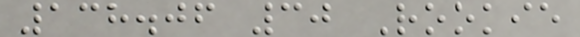138.06 30 Rookie
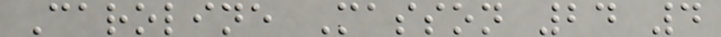Caroline Masson 24 4
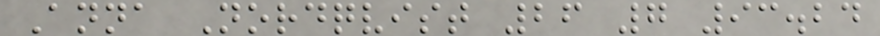Anna Nordqvist 26 7 93.24
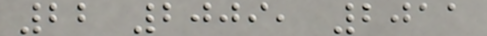22 2009, 2011
